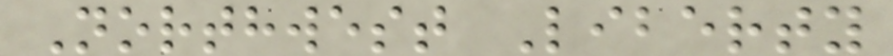Northwest Liberty
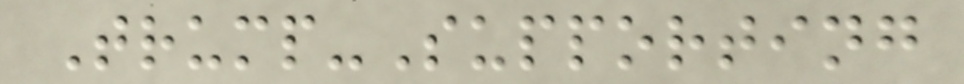Trump-Supporting
